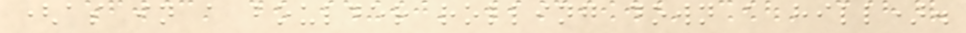(as in a boulder rolling down a hill).
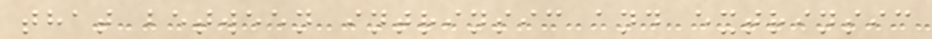that between intrinsic and extrinsic
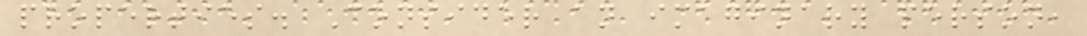properties. Consider an imaginary person,
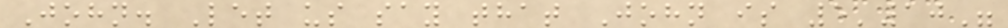John. Let us say that John is 5'10"
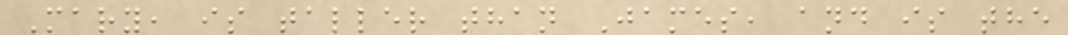Mary, is taller than James, and is the
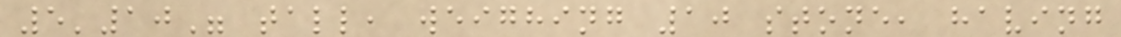5'10" tall, weighing 10 stone, having
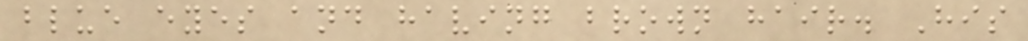blue eyes and having brown hair. His
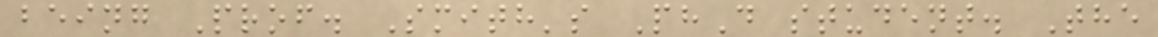being Prof. Smith's PhD student. The
